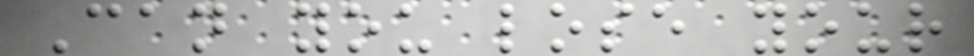Can you lose your
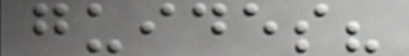guides?
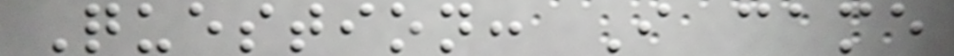Question: I came
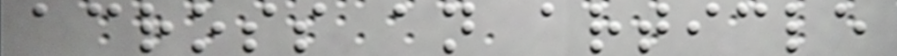across an article
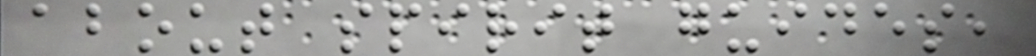about spirit guides,
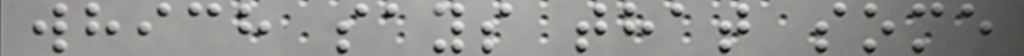which says that some
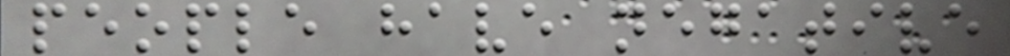people have negative
